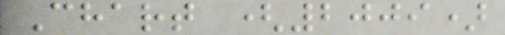Chart (2009)
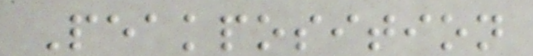Peakposition
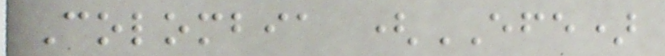Colombia (EFE)
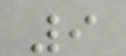9
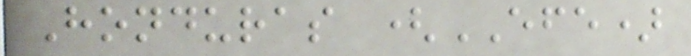Honduras (EFE)
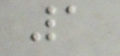1
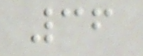36
